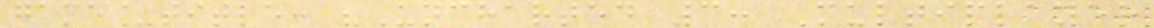game_title: "Uncharted 3: Multiplayer
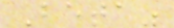Beta"
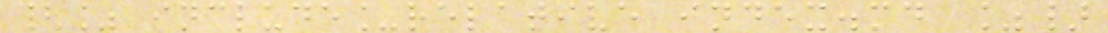{% include_relative index.md %}
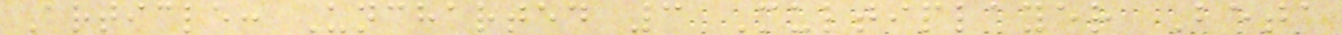Article: Uncharted 3 Multiplayer Beta
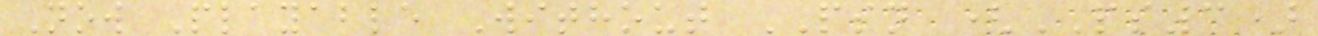Now Playable Without PSN (PS3)
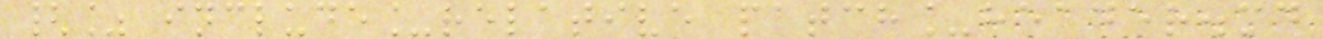{% include_relative patch_header.md
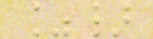%}
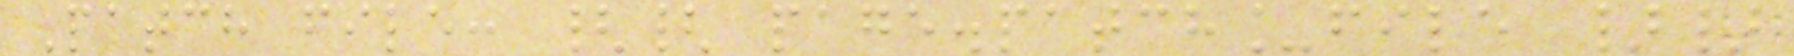Patch file: {{ page.patch_file }}
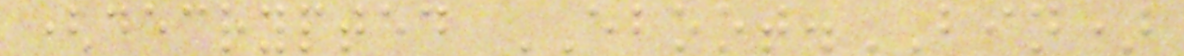(decrypted EBOOT.BIN)
